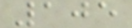105
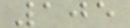105
